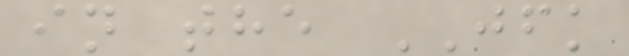in the JFK
